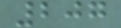207
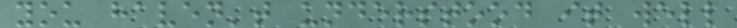you haven't understood it well
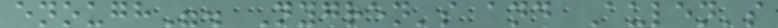enough". Nygren's and Aulen's
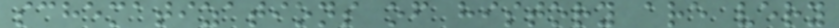schematizations of history are very
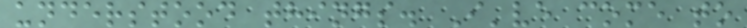understood things. I've come to
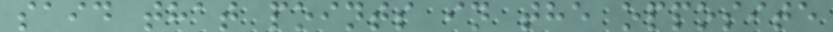said that points in the opposite
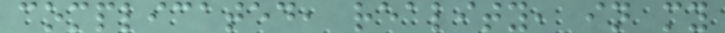complicated, reality, in my
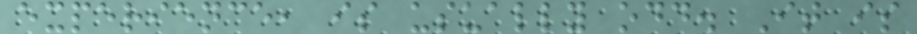experience, is usually odd. It is
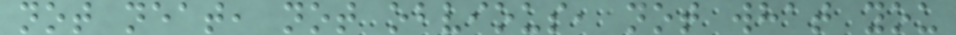not neat, not obvious, not what you
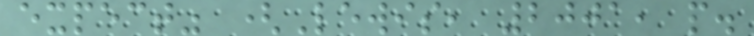expect" (Lewis, 2001, p.
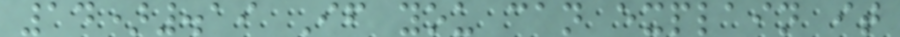14).19 If you can explain it
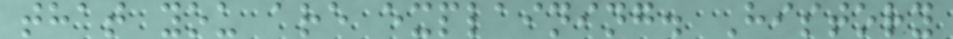that you are explaining. History
